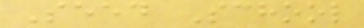Seed School
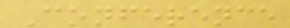Conference
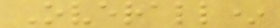Overall*
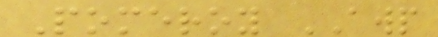Pomeroy AWP
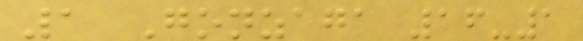1 Gonzaga 16-1
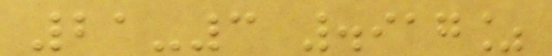21-3 .917%
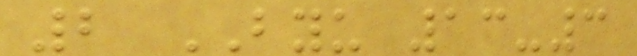2 BYU 13-3
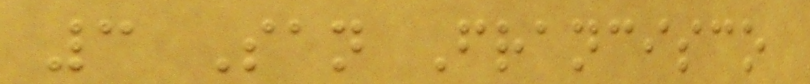3 San Francisco
